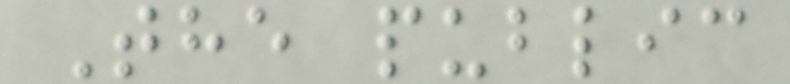The public
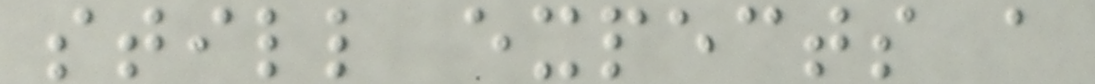still expects a
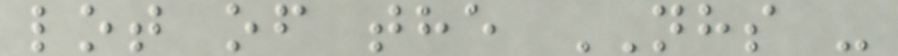lot of the NHS -
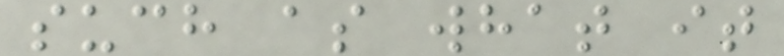such as what it
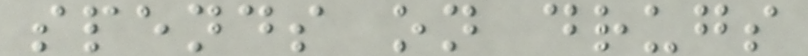spends on drugs
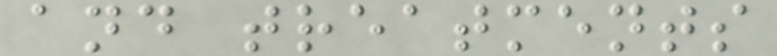and treatments
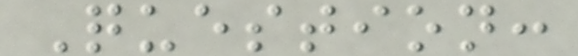Question:
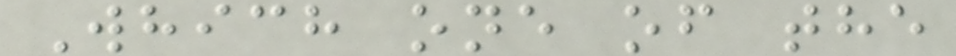Which one of the
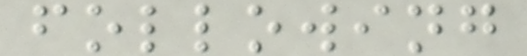following
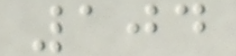104
